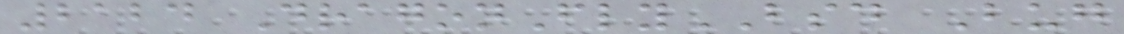2124 DragonFlyBSD Bug
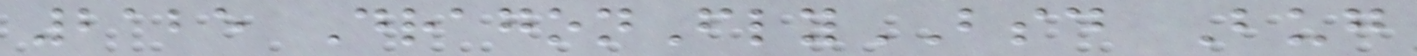2125 DragonFlyBSD Bug
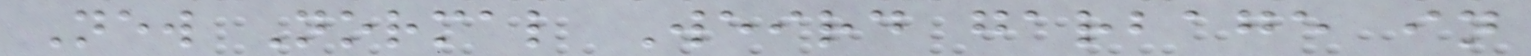New Normal Weird garbage in
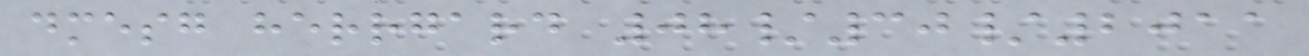dmesg herrgard 08/30/2011
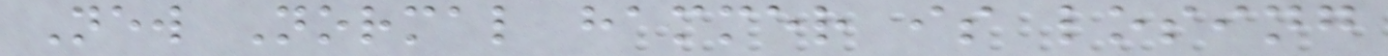New Normal hammer is losing
